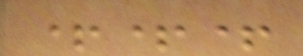+++
